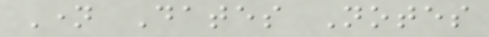Name Dates Notes
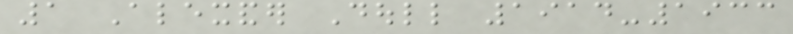1 Alexander Doull 1914-1933
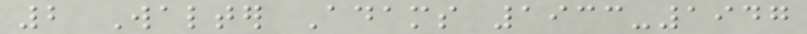2 Walter Adams 1933-1947
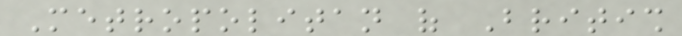Metropolitan of British
